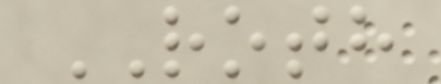ROTH
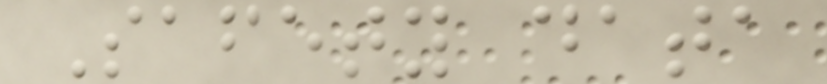Safety data
